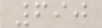690
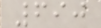690
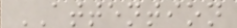ATTENTION
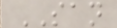SAN
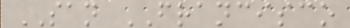SAN FRANCISCO
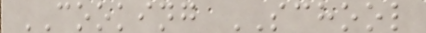COOKING SCHOOL
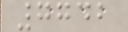7742
